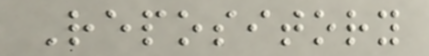Repository
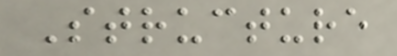Structure
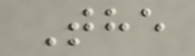The
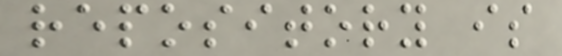repository is
